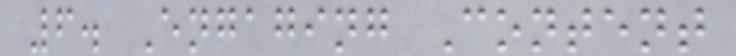6. Engaging Content
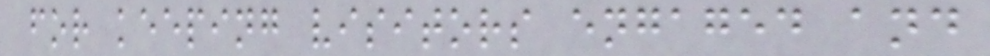for keeping visitors engaged and
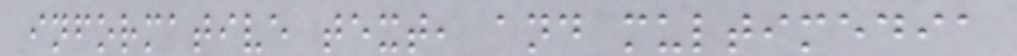informative text, and multimedia
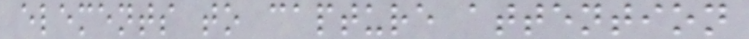elements to capture attention
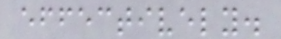effectively.
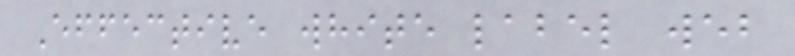Effective white label web
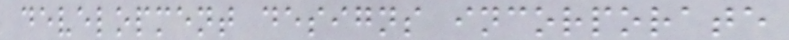development designs incorporate
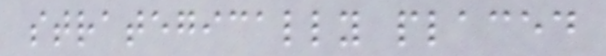strategically placed
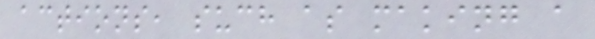actions, such as making a
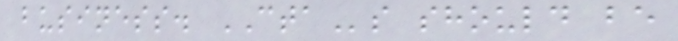business. CTAs should be
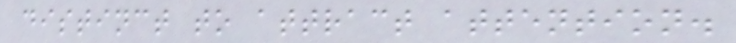distinct to attract attention.
